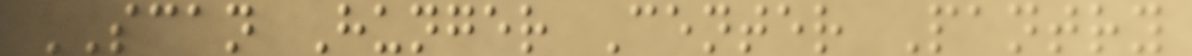SCAN Hunger Center Pantry
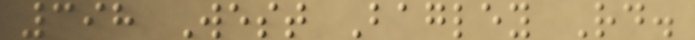398 West Bagley Rd.
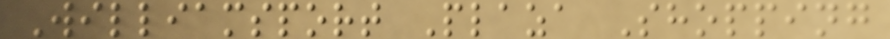Williamsport Plaza Shopping
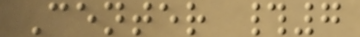Center #7
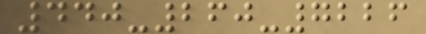440-260-7226
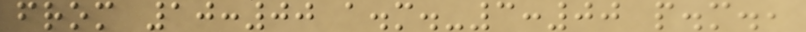from 10:00 a.m.-3:00 p.m.,
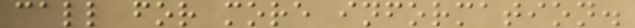call for more information.
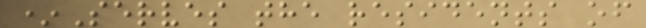*Serves the residents of
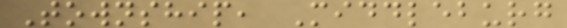Township, Middleburg
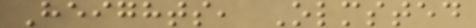Heights, Olmsted
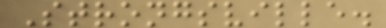Strongsville.
